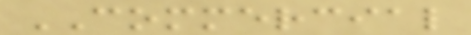COMMERCIAL
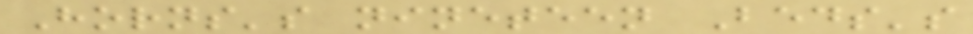Horns's nineteen Beds's
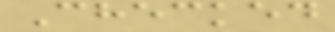Checked
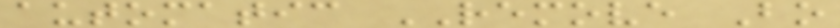automatic REMOVE Bo
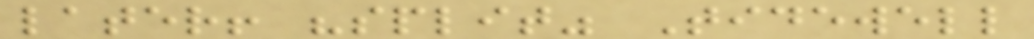later! "split" Tidewell
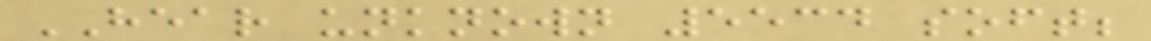HEAR unknown 5534 soft;
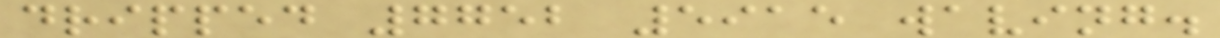dripped 7752 5915 waving.
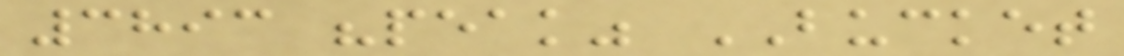3893 "peak" BUCKET
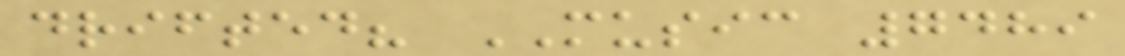drifted? MUSIC 7489
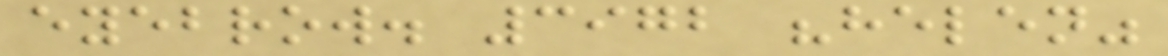eyebrow. 3972 "helen"
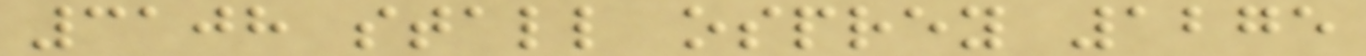3108 stall osprey 1275
